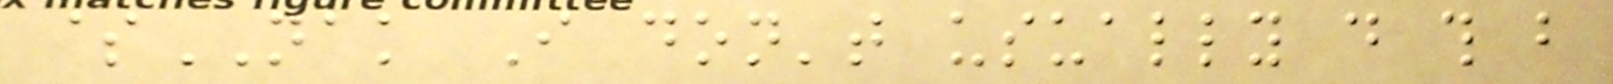$NAK I don't usually do this but
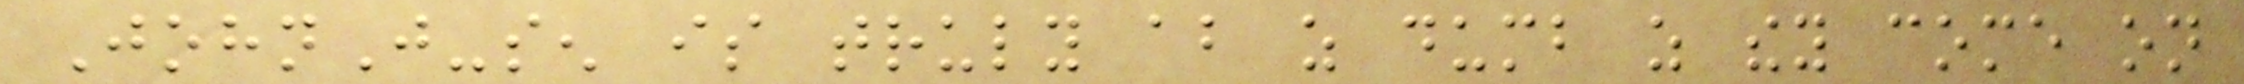JohnJ-sen is truly about as dumb as they come on
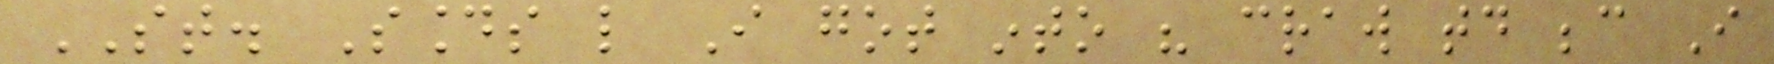ST. Sounds like I got into his craw today because I
